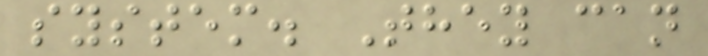system. They can
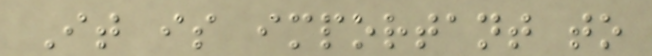It is important to
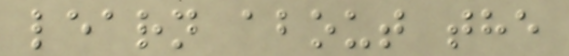learn about the
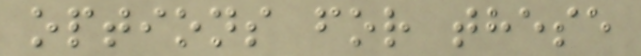options for these
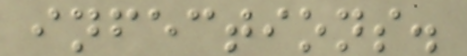infections.
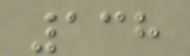138
